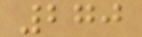270
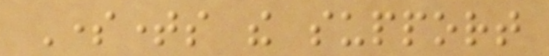Sometimes the support
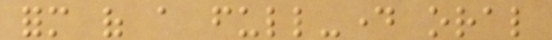form of a full-day oral
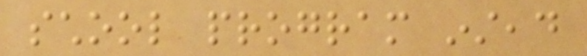school program instead
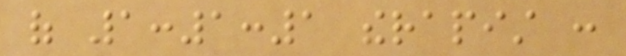of 1:1:1 therapist :
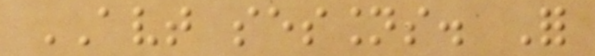AVT sessions. For
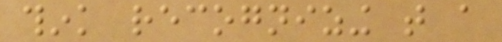think recognizing that a
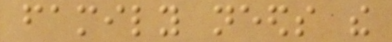family needs the
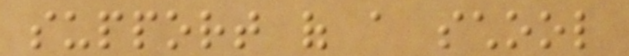support of a school
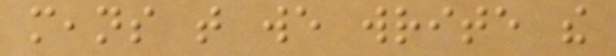means that we write the
